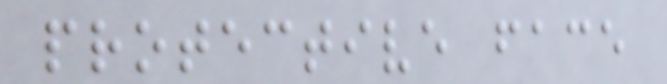protective face
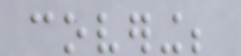covering;
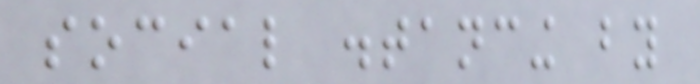social distancing by
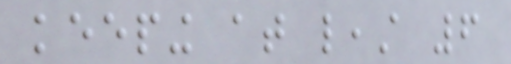keeping at least 6
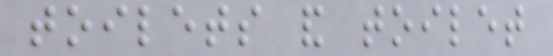toilets and toilet
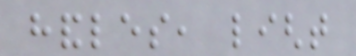handles, light
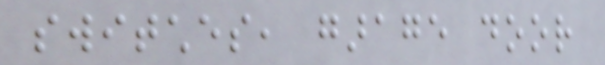switches, garage door
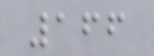166
